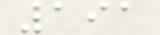191
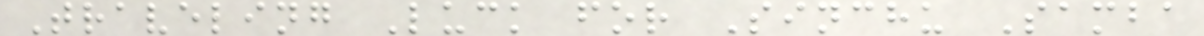Traveling Luck for Sinchu Samba
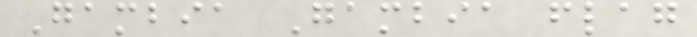Gambia Gambia flag
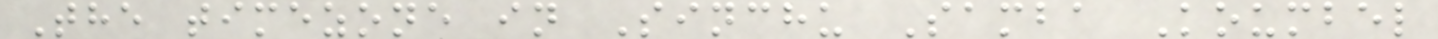The timezone in Sinchu Samba Koumbel
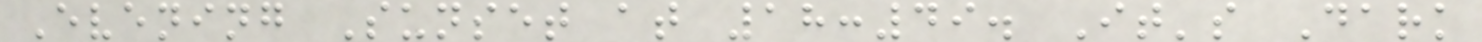Evening Sunset at 18:49. It's Dark
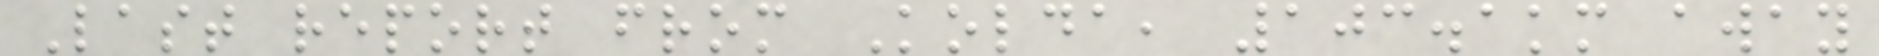Last report from Kolda, 103.1km away
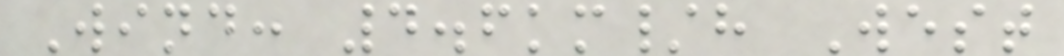Wind: 4.6km/h West
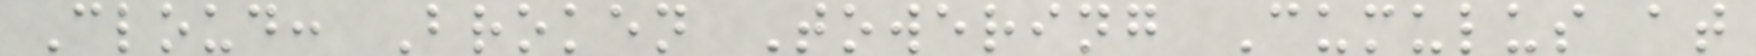Cloud: Broken Towering Cumulus at
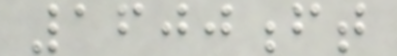1600ft
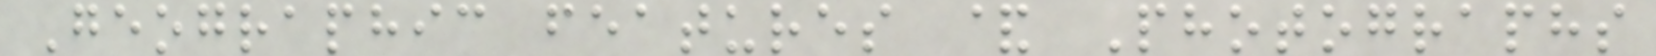Geographic features & Photographs
